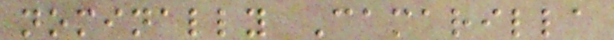nominally Camarilla
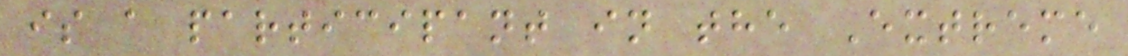is a participant in the Extreme
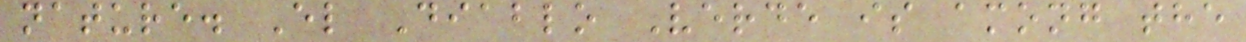nature. El Diablo Verde is among the
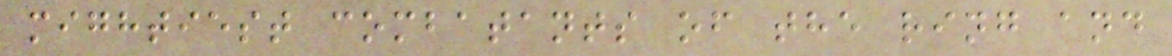mightiest combatants of the ring and
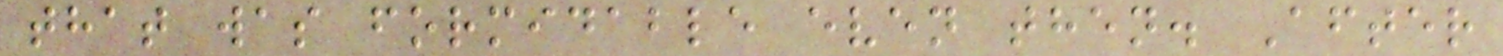that was formidable even then. After
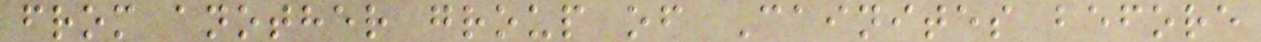from another group of Cainites before
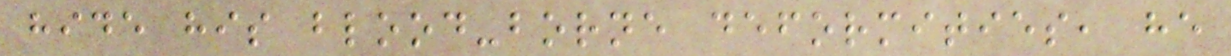hide his blood-borne deformities, he
